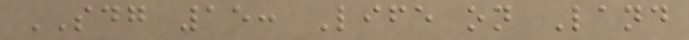SDG 15: Life on Land
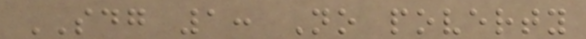SDG 1: No poverty
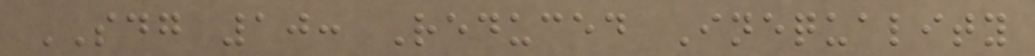SDG 10: Reduced Inequality
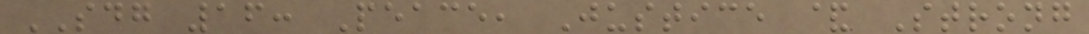SDG 16: Peace, Justice & Strong
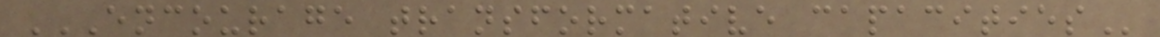ENCOURAGE TRANSFORMATIVE CAPACITIES
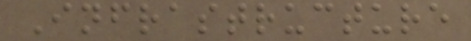Infrastructure
